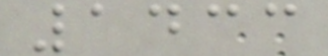1433
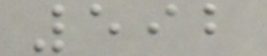592
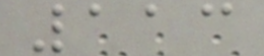113
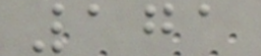171
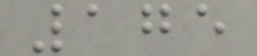175
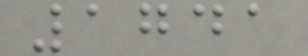1741
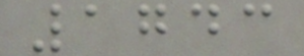1743
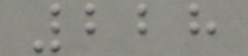228
